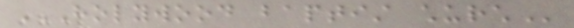HOLYWOOD BAPTIST CHURCH
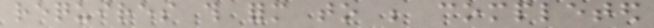requires this form to be completed
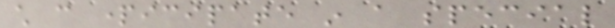child can participate in a special
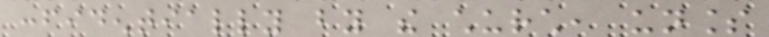confidentially by the church, unless
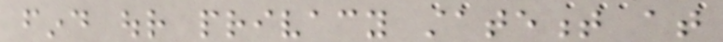find our privacy statement at
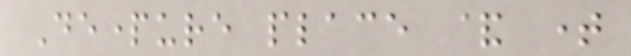Departure place & time
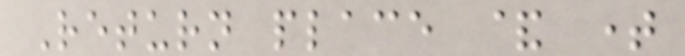Return place & time
